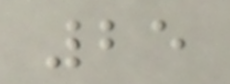25
